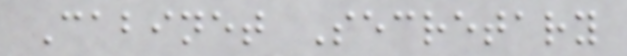Cabinet Secretary
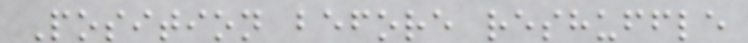Position before reshuffle
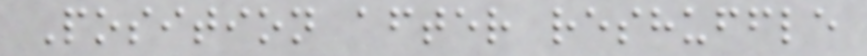Position after reshuffle
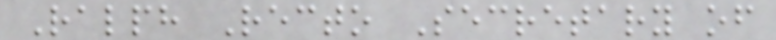Ralph Recto Secretary of
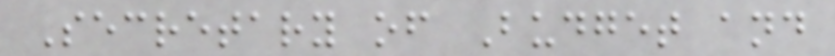Secretary of Budget and
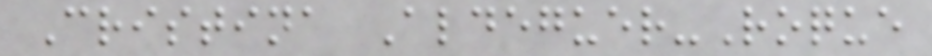Cristina Aldeguer-Roque
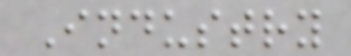Industry
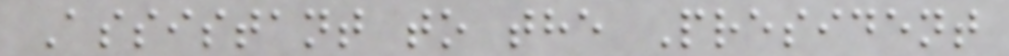Assistant to the President
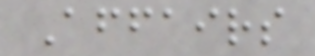Affairs
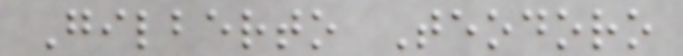Gilberto Teodoro
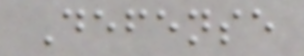Defense
